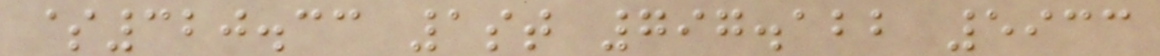$320.33 1st 797.122 5933
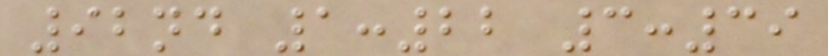92nd 1:22 3:39
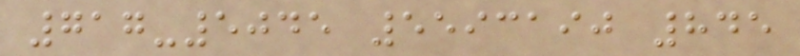717-5045 5593190 845
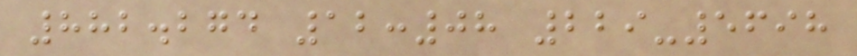882.274 12:08 229-5698
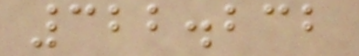322.232
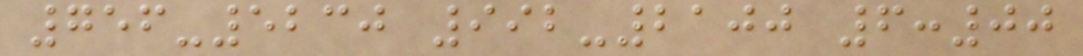756-5230 992-2100 6:00
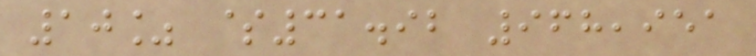10% $31.92 968,951
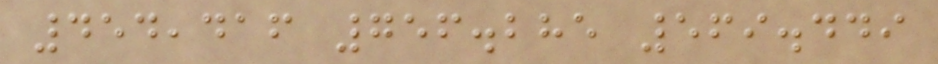454,416 756.285 569.449
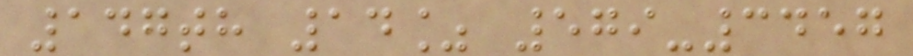147th 14% 579-3457
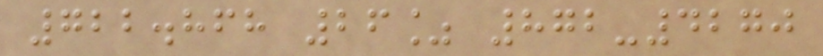722.868 26% 872-4270
